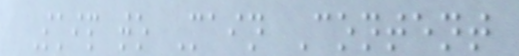Skip to Main Content
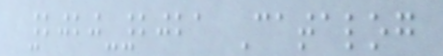2020-2021 Catalog
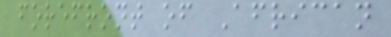forefront of African
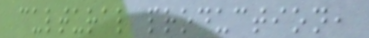cultural production,
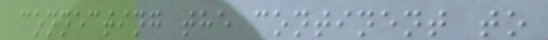connecting the continent to
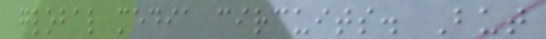global media circuits. But
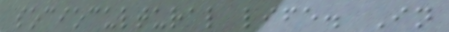sociocultural life. In
